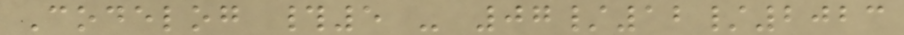Codelog #5 - 07/12/2023
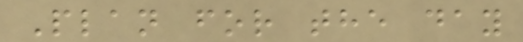Plan for the day
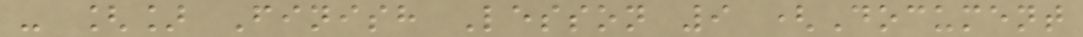- [] Finish Lesson 9 (Document
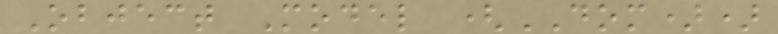Object Model (DOM))
